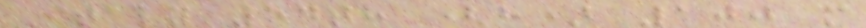Italy 54th (h) 100 m
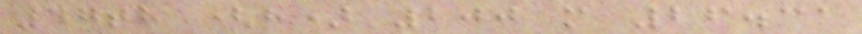47th (h) 200 m 26.31
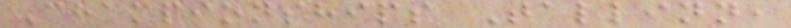Championships Tallinn,
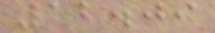12.09
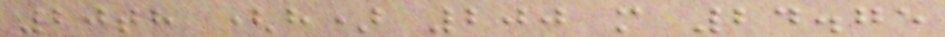20th (h) 200 m 24.75
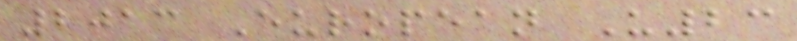2013 European U23
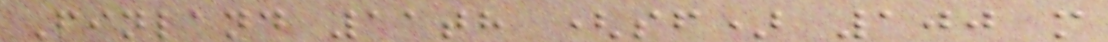Finland 11th (sf) 100 m
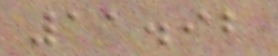11.92
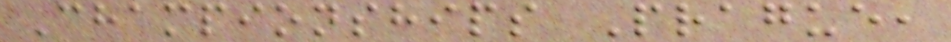Championships Prague,
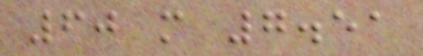60 m 7.51
